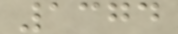1374
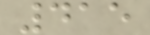415
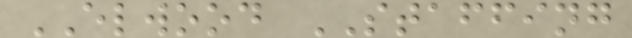ELWOOD STAFFING
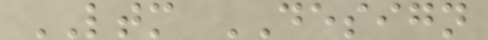LTM DESIGN
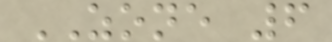ZONE 6
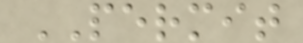PERMIT
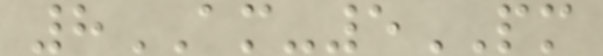8AM-5PM
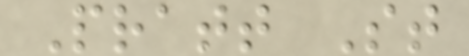Pratt St
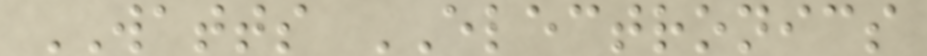WATTS ELECTRONICS
